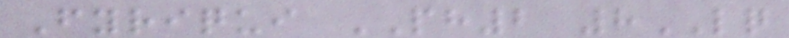Fyriqui PH2 8LQ
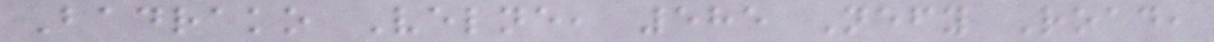Badrako Velne, 585 Nefy Road,
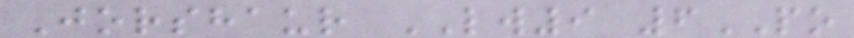Jorshaur LW9 6PO
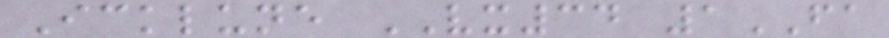Icklune VX34 1FA
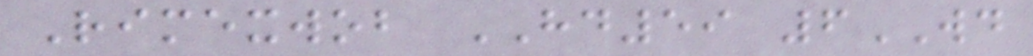Rimexwob HD59 6WD
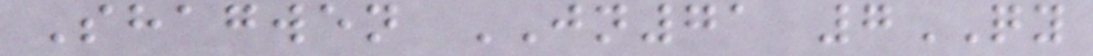Shagwen JN71 7QY
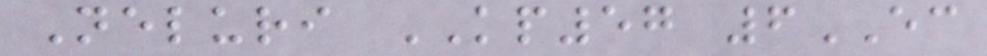Neluri KP57 6EC
